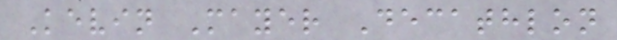Kevin Mayer Decathlon
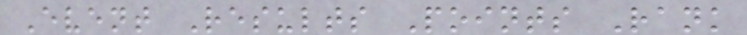Event Results Points Rank
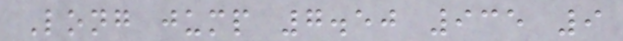Long jump 7.50 935 9
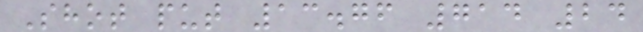Shot put 13.76 714 24
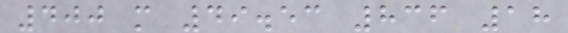400 m 49.53 836 18
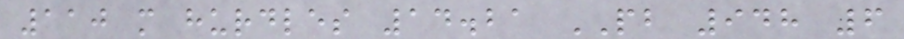110 m hurdles 14.21 PB 948 6
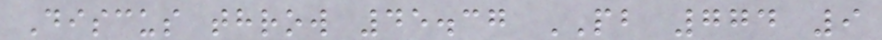Discus throw 45.37 PB 774 9
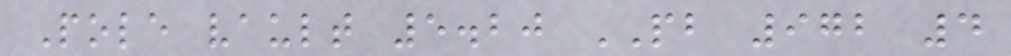Pole vault 5.20 PB 972 4
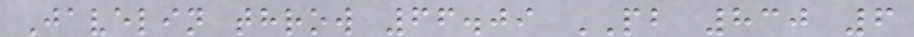Javelin throw 66.09 PB 830 6
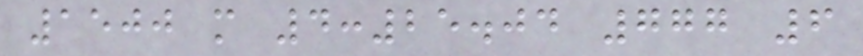1500 m 4:25.04 777 6
